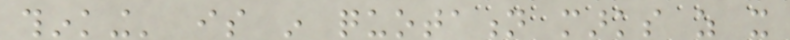thinking' is in quotation marks as it
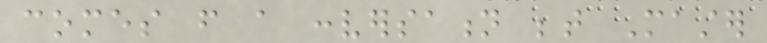comes from a conversation between Master
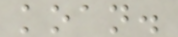koan.
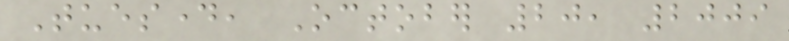Tuesday, October 20, 2009
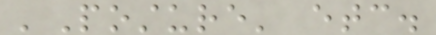'Posture' etc.
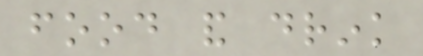food and drink
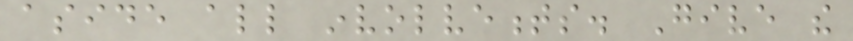aside all involvements. Give the
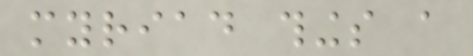myriad things a
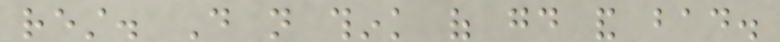rest. Do not think of good and bad.
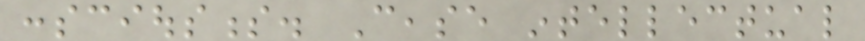consciousness. Cease intellectual
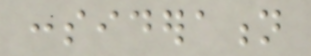consideration
